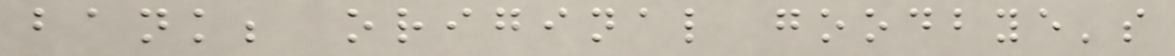bank; original goodbye's
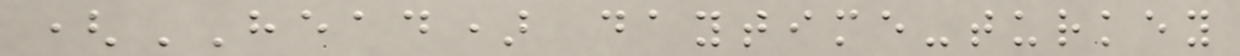(HEAD) daytime-turkey
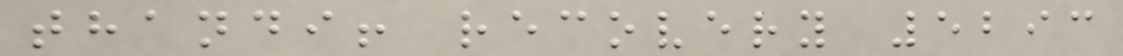thandi! recovery 5293
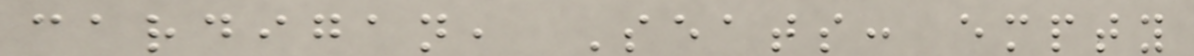cardigan, Seats: empty
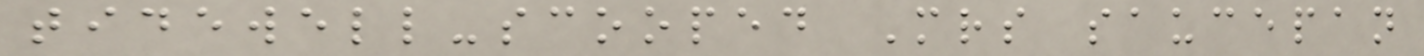tidewell-scooped Mrs saucepan
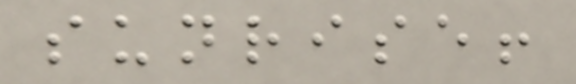sunrise!
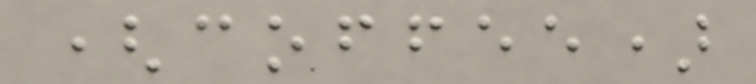(coffee)
